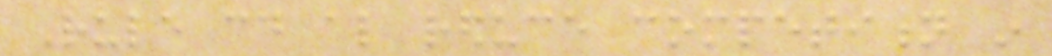Rule could also reduce competition in
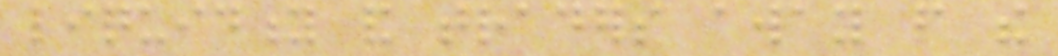liquidity and traders away from the
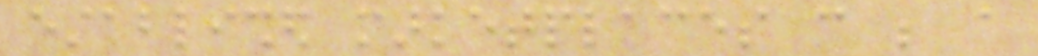established marketplaces can be a
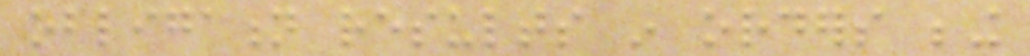obligation results in orders being
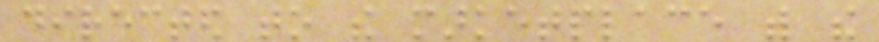directed to the marketplace with the
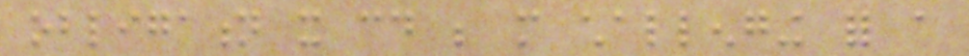obligation it could be more challenging for a
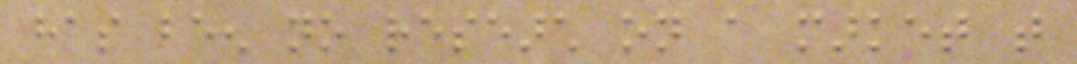has been no research on a market that
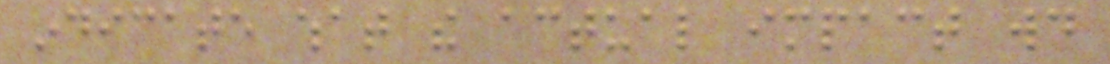indicate what the actual impact would
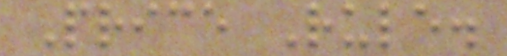Price Rule.
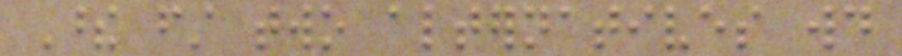These first two alternatives would
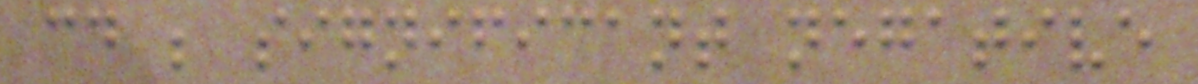could be significant negative
